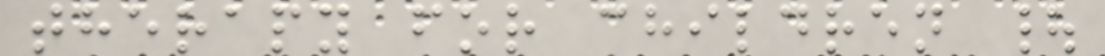therapy for children |
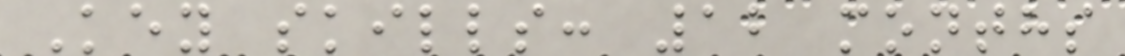Key skills: 12 months
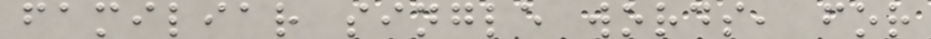familiar single words, for
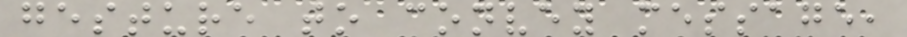gesture to convey message,
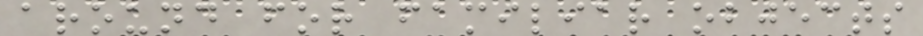around for familiar objects
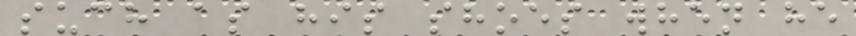such as his shoes when he
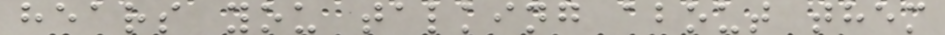hears you talking about them
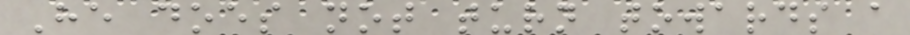He does not turn towards a
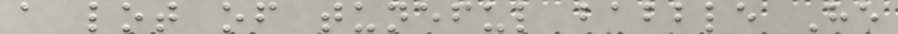a lot of tuneful babble He
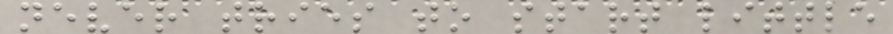never tries to start little
